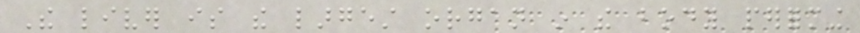The liver is the largest organ in the body performing
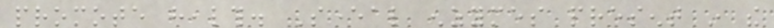promote health. Several enzymes present in the
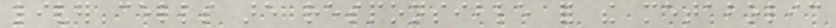liver cells are responsible for the metabolic
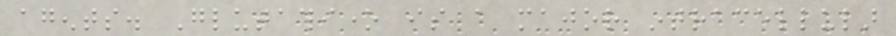agents. Glutathione is a major intracellular
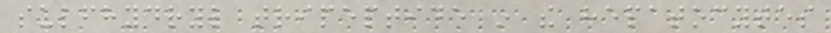sulfhydryl tripeptide in the hepatocytes
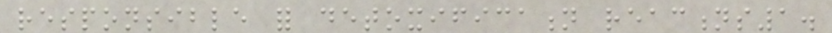responsible for detoxification reactions1.
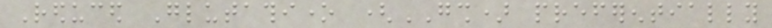Reduced Glutathione (GSH) preferentially
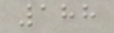188
